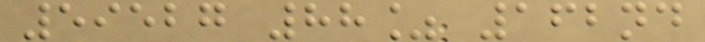59527 88% 162nd
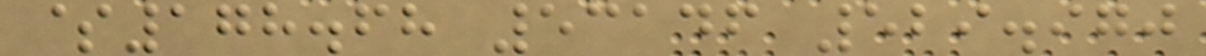$178.68 53146 529.970
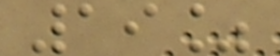19%
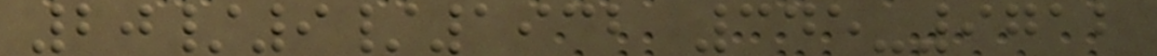20/9/1932 345-9712
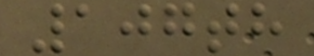107th
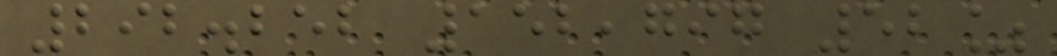292.252 152,797 52%
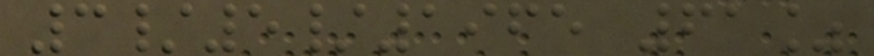3/5/1965 61%
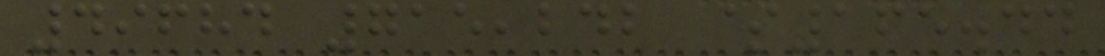49684 715,242 $165.44
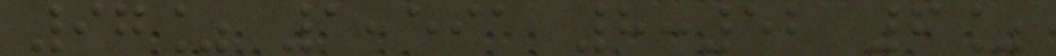97% 1,591 8:52 6%
